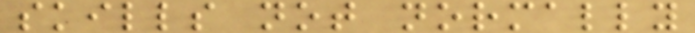skills not normally
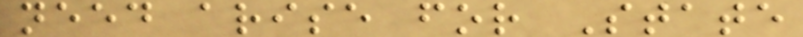need arise for State
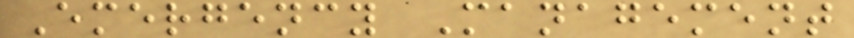Emergency Management
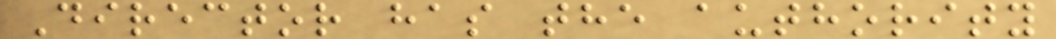Director has the authority
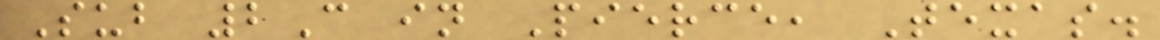Sub 2C in Pierce, Texas.
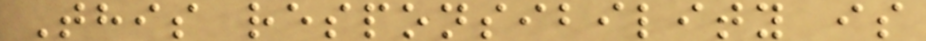This responsibility is
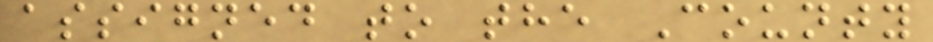assigned to the County
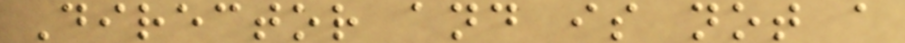Director and is not a
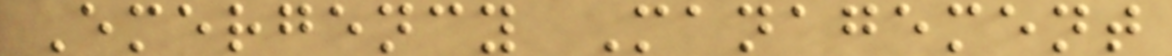Emergency Management
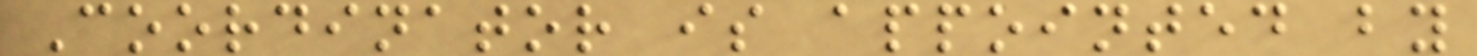Coordinator is appointed by
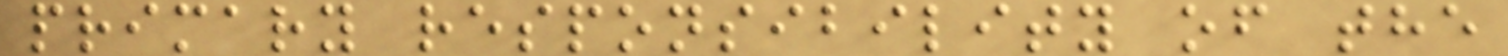primary responsibility of the
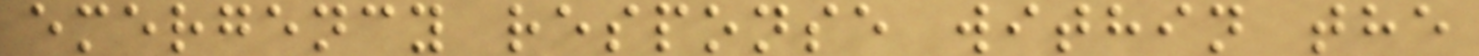emergency response within the
